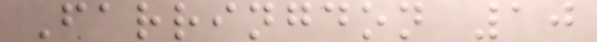Farringdon 10
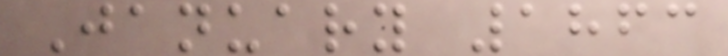January 1863
